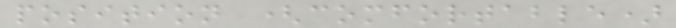position (comfortable)
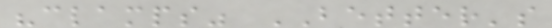"clamps" BETTER's
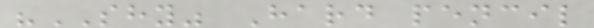"SHY" Hard pencil
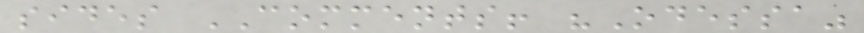sides COMMENTS! "Odessa"
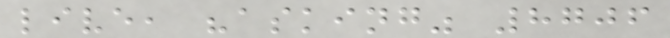live, "asking" 8706
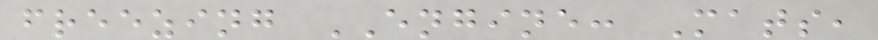freezing ENGINE: Mats,
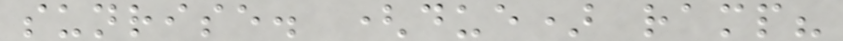sunrise. (due) ramp?
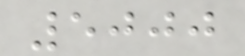5000
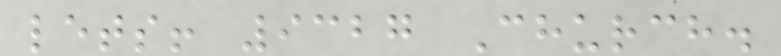lets! 9327 Church.
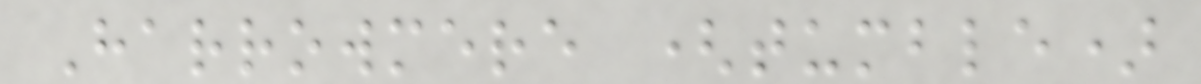Harrowmere (tumble)
